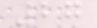27
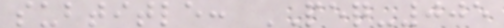subtitle: PEQ-005
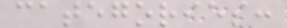categories:
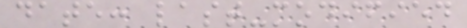date: last-modified
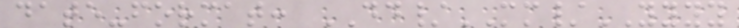date-format: DD/MM/YYYY
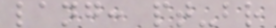lang: pt-br
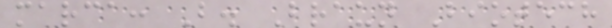marca: B. Braun Biotech
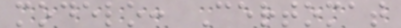modelo: Certomat
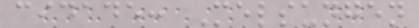cidade: Melsungen
